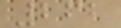262
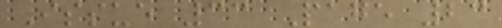Issue 33 Page 23
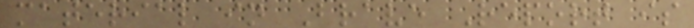material in Brave Report is
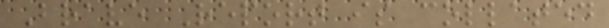Brave Report is collated
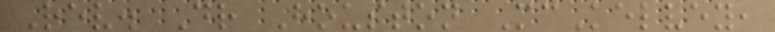Rev. Dr Houston McKelvey,
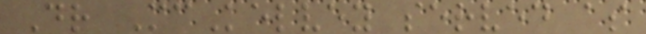Dr McKelvey served as
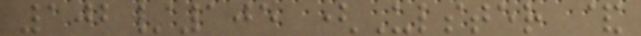102/105 (Ulster &
